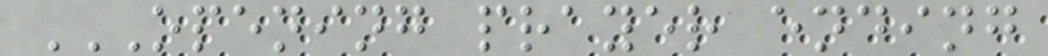OPENING PRAYER ENDING
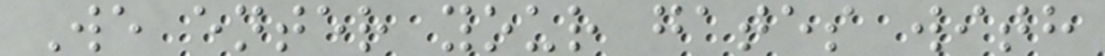We enter your gates with
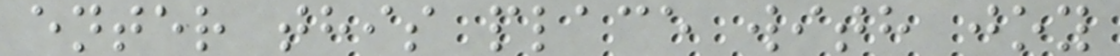enter this place with joy
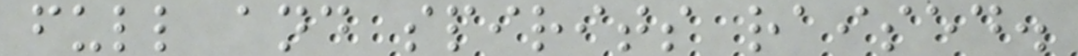full and spirits raised.
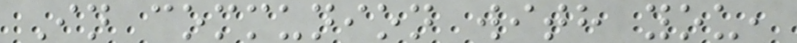In communion with you,
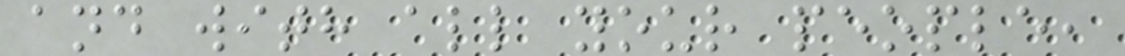and with all your people,
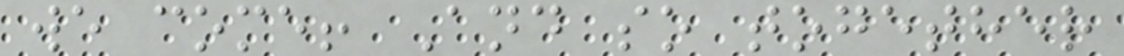we come! And so together
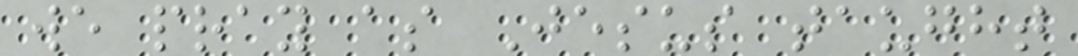we pray as Jesus taught
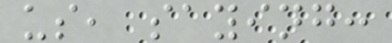us, saying:
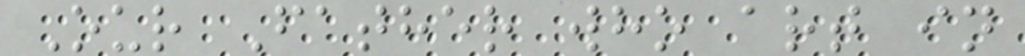Our Father who art in
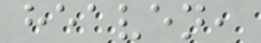heaven,
